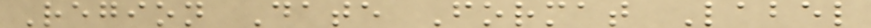Region Date Format Label
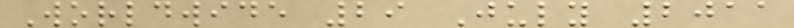Worldwide 29 July 2011
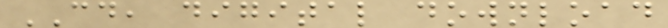CD, digital download
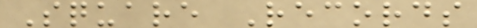Square Records
